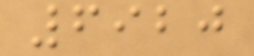6920
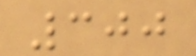300
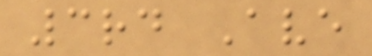3rd Ave
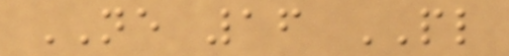NE 16 PL
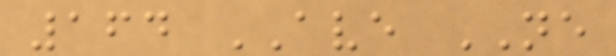164 AVE NE
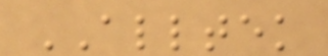ALLTEK
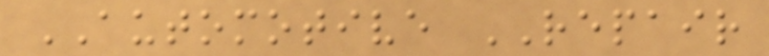AUTOMOTIVE REPAIR
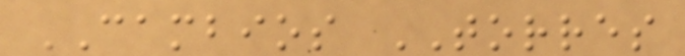CAMBIOS TORRES
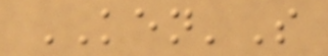KEN'S
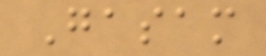Gasam
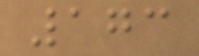173
